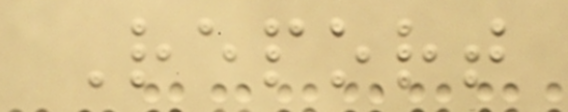Report
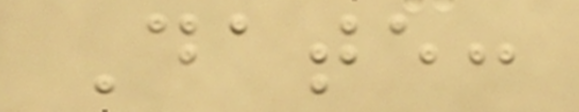Date:
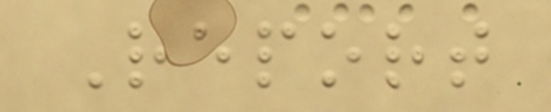Report
